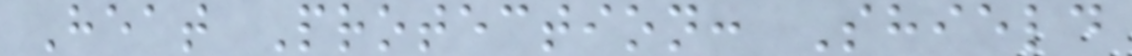Heat Protection: Shield
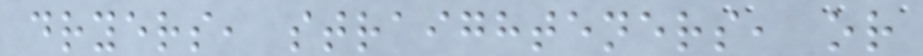dryers, straighteners, or
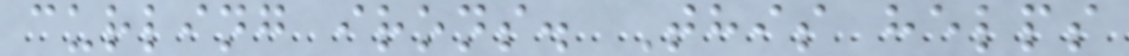curling irons. This helps
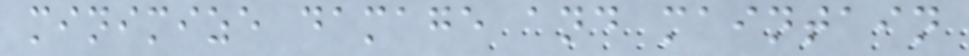minimize damage and maintain
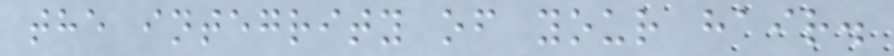the integrity of your hair.
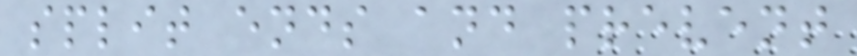split ends and prevent
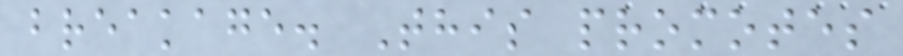breakage. This promotes
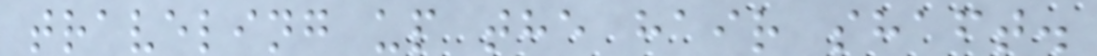traveling up the hair shaft.
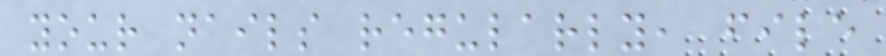your nails regularly, file
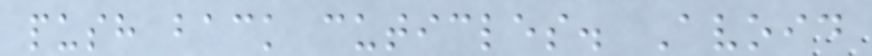push back cuticles. Avoid
